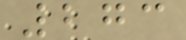273
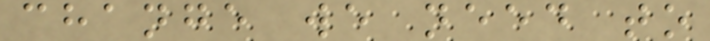change we need to
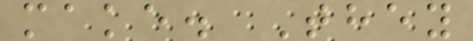make. They
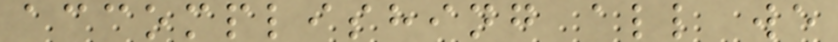accomplishing all we
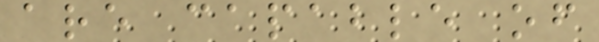are capable of
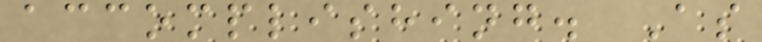accomplishing. As
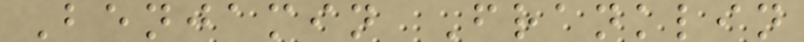Benjamin Franklin
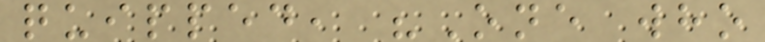quipped, "One who
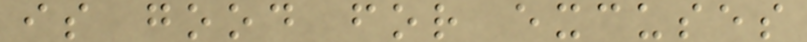is good for excuses
